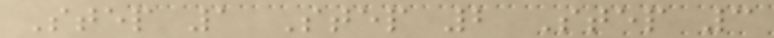Step 1 Step 2 Step 3
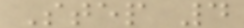Step 4
